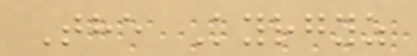The Kyrgyz
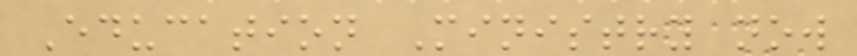Education Ministry now
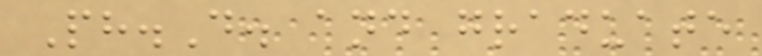Ph.D. and graduate
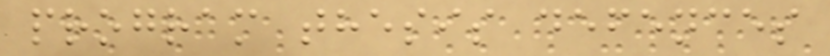program thesis defences
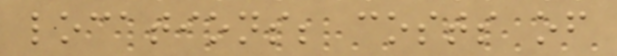locations; costs of
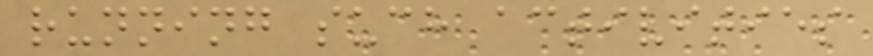running such activities
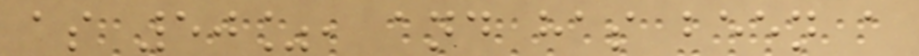as 50%, and has been a
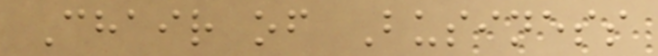Chair of Business
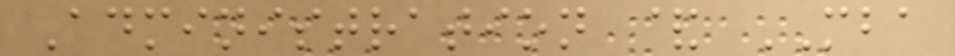Administration & MBA
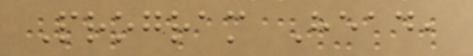Program Head,
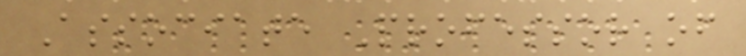Associate Professor of
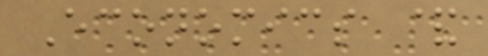Economics &
